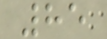85
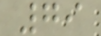79
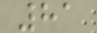81
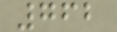762
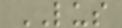LUS
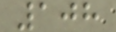108
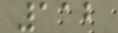112
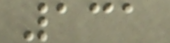131
